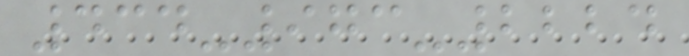434-973-2224
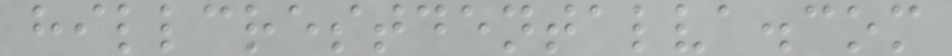hillcrestdentalva.com
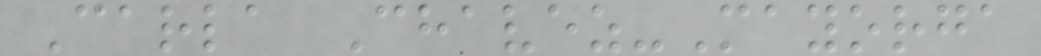Carla Chavez-Mayorga
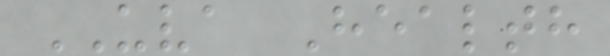UVA Health
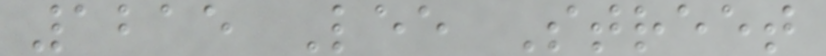1215 Lee Street
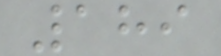189
